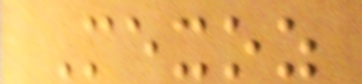Mexoz
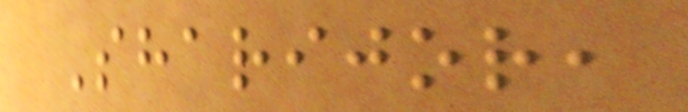Sharijor,
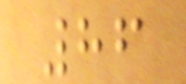86
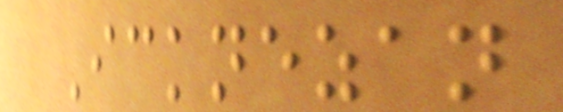Icknezan
